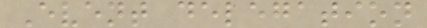Event delegation
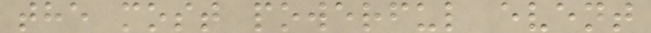the most powerful event
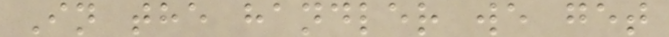In the handler we get
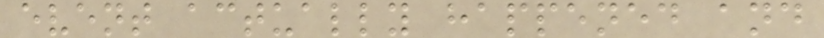event actually happened and
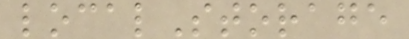localStorage
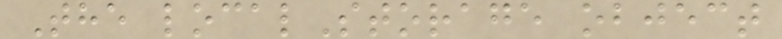The localStorage object
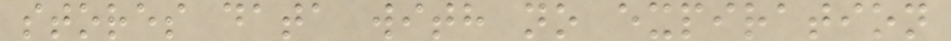stores data with no expiration
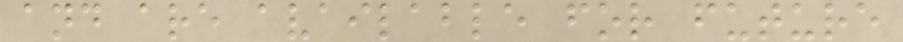and are available for future
